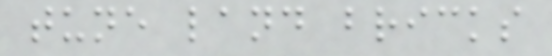tune land bricks
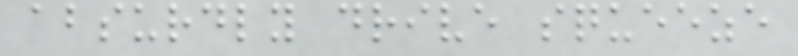absurdly drive squeeze
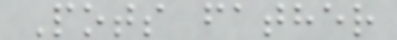Pots father
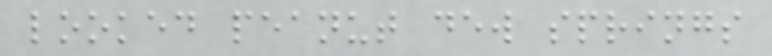looked peanut dew springs
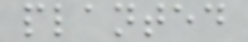planted
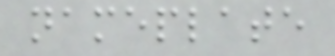nameplate
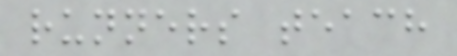runners teach
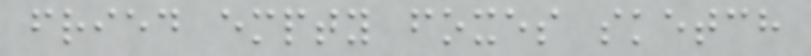fried empty foxes sketch
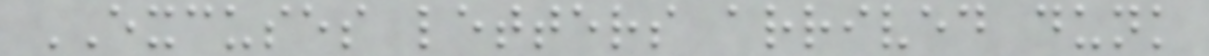EXCUSES letters arrived dunk
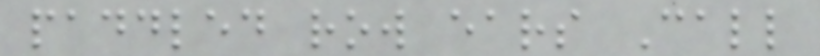paddled row ears Call
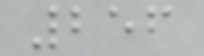256
